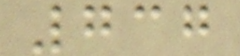737
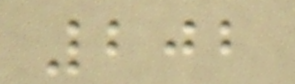202
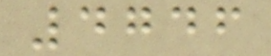4746
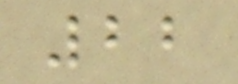22
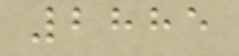2885
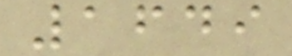1649
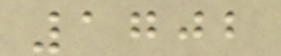1702
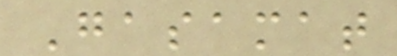Gasamat
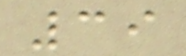39
